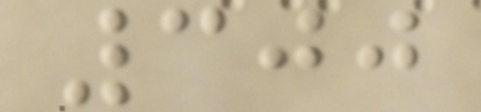300
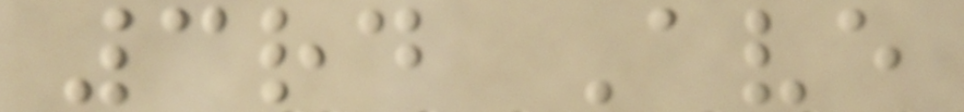3rd Ave
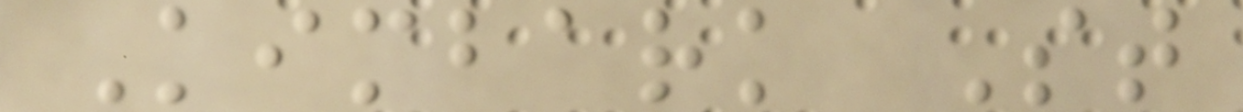Kimbark St
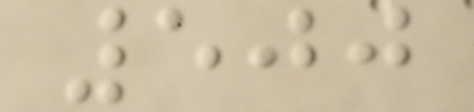500
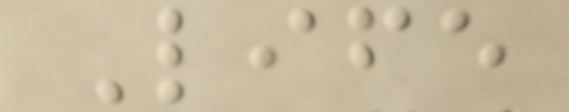Life
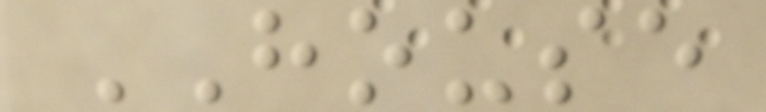HOUSE
